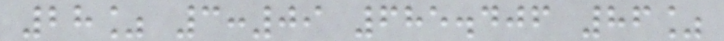28% 3:09 685.406 86%
